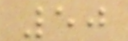50
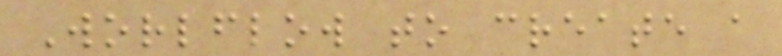Worlflow to create a
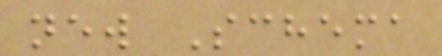new Schema
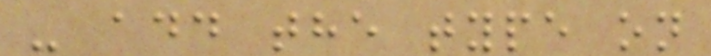- add the type on
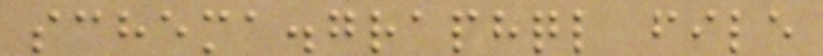schema.graphql file
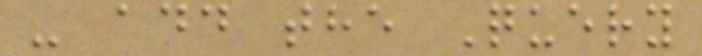- add the Query
